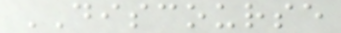DISCOURSE
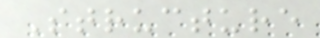Structure
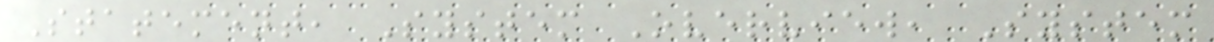Statement, System Overview, System
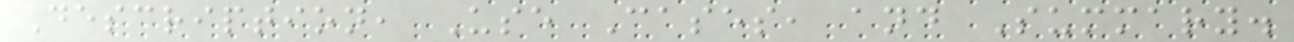Description, Use Cases, and Summary.
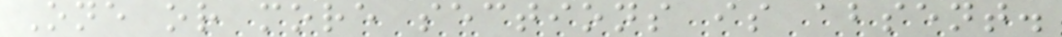One or more sections is absent.
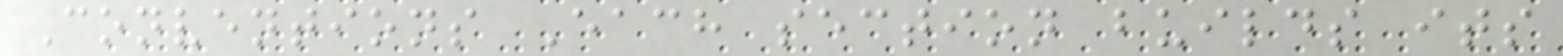Conventions Each section builds its
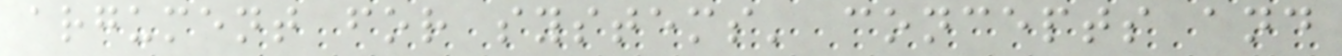argument for systems' concepts and
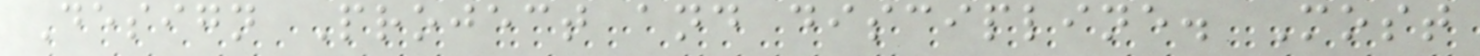Design Project and discipline. Most
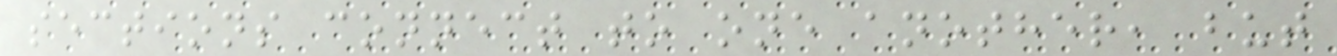sections connect to one another, but
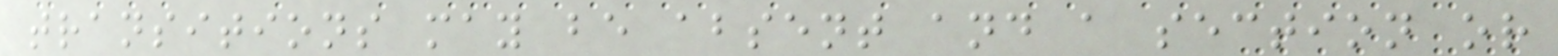transitions may be absent and a section or
